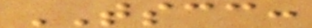TSCC:
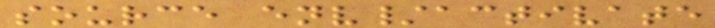source env/activate
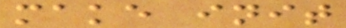make init
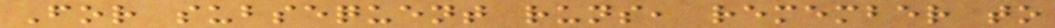For subsequent runs, remember to
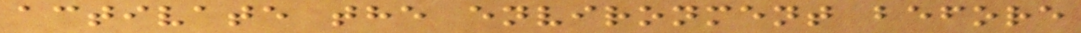activate the environment before
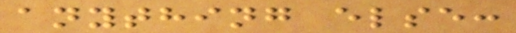anything else:
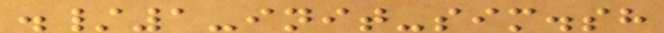./1-init-sim.sh
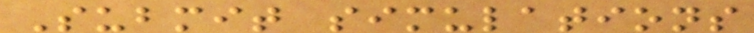Submit simulations
